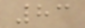83
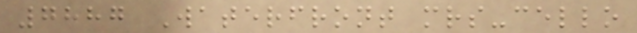7887 Waterfront mrs-cello
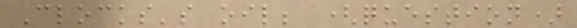Clocks's oil; (question)
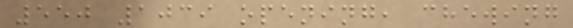550 1039 opening, chewing
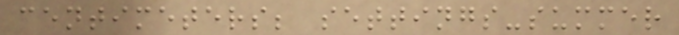centimeters; settings-summer
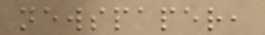newspaper,
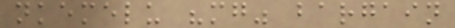nkemelu "mg" bargain
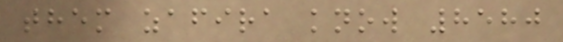them zafira know 8580
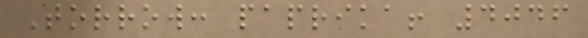Torrow: paprika! 4046
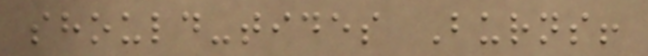should-tides Burns!
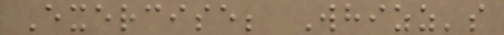Exercise; Whizz's
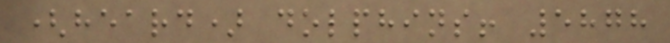(heard) dolphins! 5878
